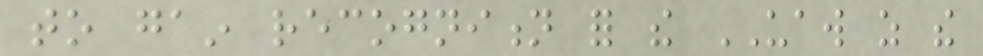to gain recognition for the UAW as the
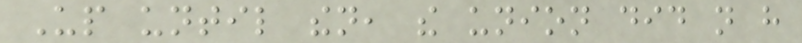Up until then, the union did not have
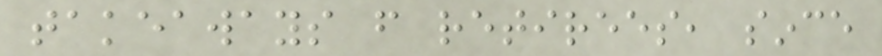takeaways from retirees, since
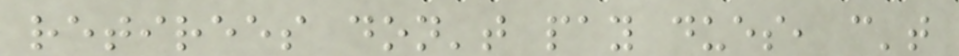retirees don't pay dues, can't
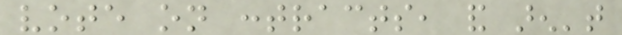vote on contracts, and aren't
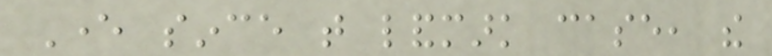Ever since that landmark case, the
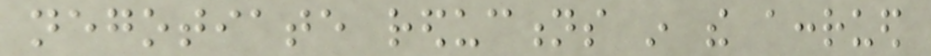negotiate reductions in the accrued
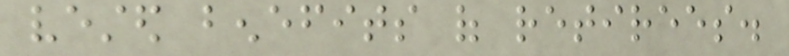vested benefits of retirees.
